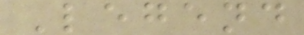Legend
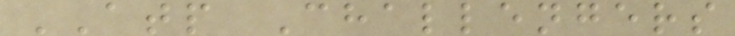ATP Challengers
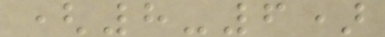(8-6)
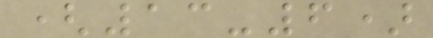(13-6)
